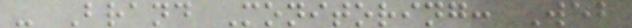- Brand Monitoring: Web
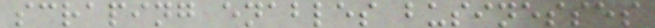scraping enables businesses
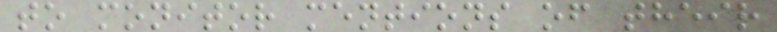to monitor mentions of their
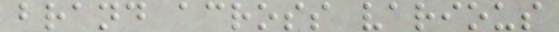brand across various
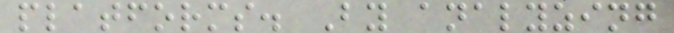platforms. By analyzing
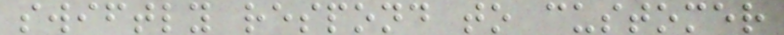swiftly respond to customer
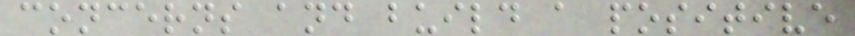concerns and build a positive
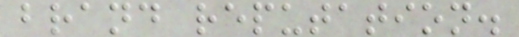brand reputation.
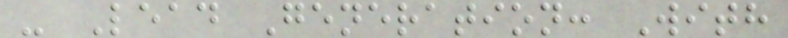- Lead Generation: With
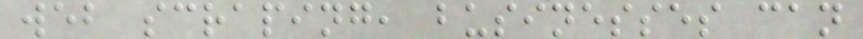web scraping, businesses can
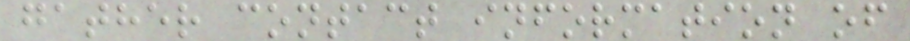gather contact information of
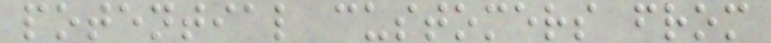potential customers from
